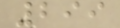299
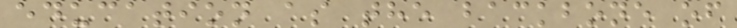education as the backbone of
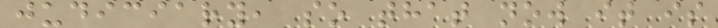judiciary, so that now it is
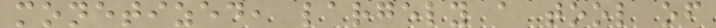monetized, largely a tool of
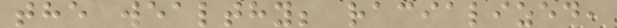the wealthy; racialized,
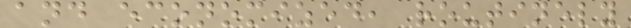and economized, routinely
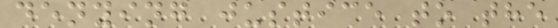denying justice to the
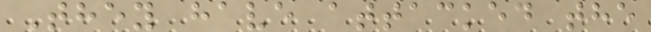They have attacked the
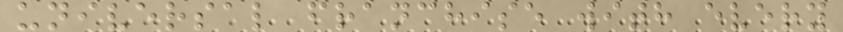universal franchise with every
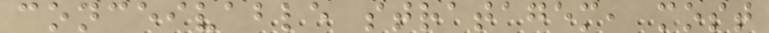conceivable stratagem, most
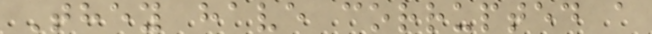They have corrupted a
